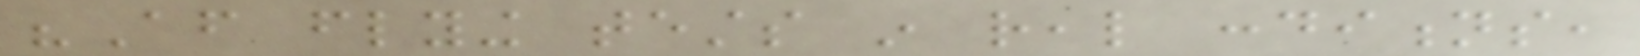"After flying tests in real conditions,
